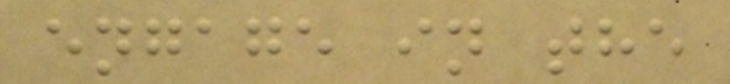engage in the
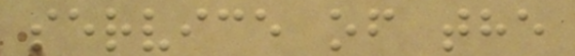service of the
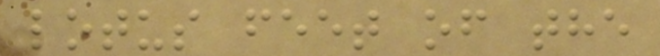lotus feet of the
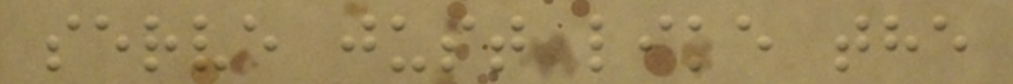serve just like the
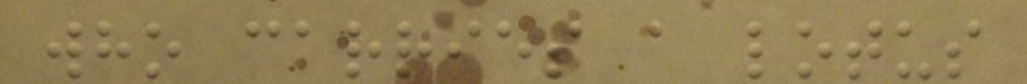who carries a lotus
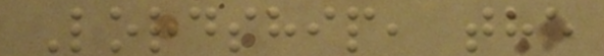Lordship, the
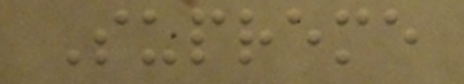Supreme
